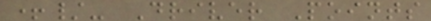+/- Driver Points
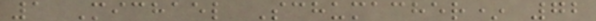1 Michael Schumacher* 72
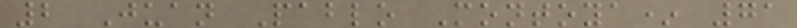2 Juan Pablo Montoya* 71
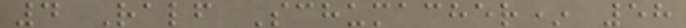4 Ralf Schumacher* 58
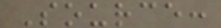Source:
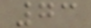73
